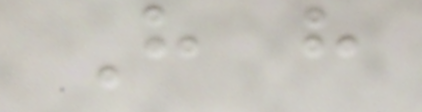H h
